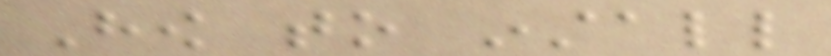How to install
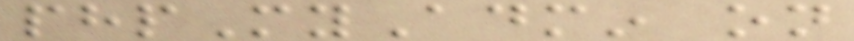phpMyAdmin on
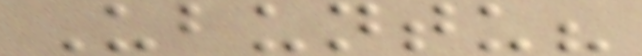Ubuntu?
